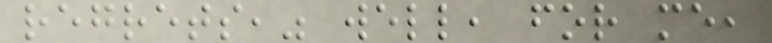regrets," well, for me,
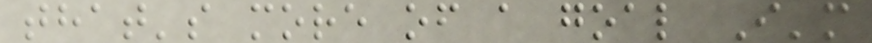that's more of a goal I'm
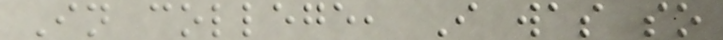In college, I was so
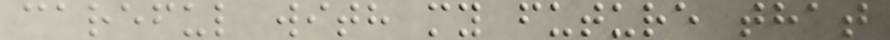careful with my future that
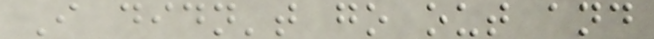I didn't go out and
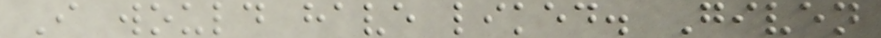I would have liked. Given
